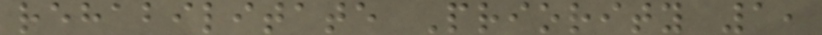rehabilitate Priority 1,
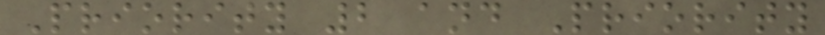Priority 2 and Priority
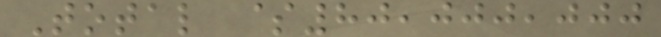Total $80,000,000
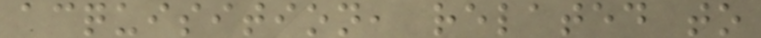acquisition, related to
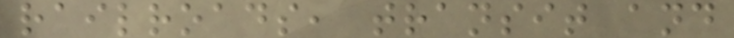railroads, transit and
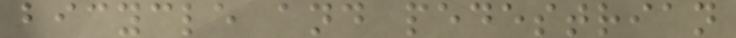bicycle and pedestrian
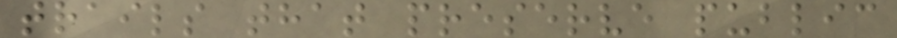trails that preserve public
